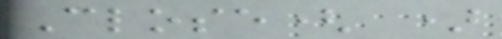Close( )
